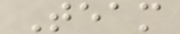Team
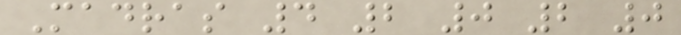Madras 4 2 0 2 0
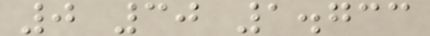0 30 1.733
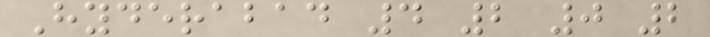Hyderabad 4 2 0 2
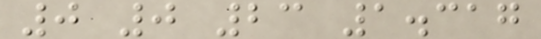0 0 23 1.317
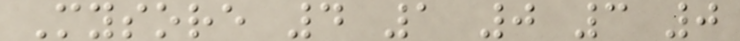Mysore 4 1 0 3 0
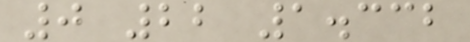0 22 1.332
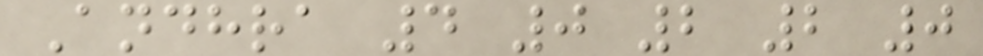Andhra 4 0 2 2 0
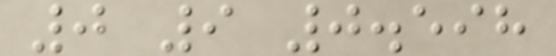0 9 0.598
